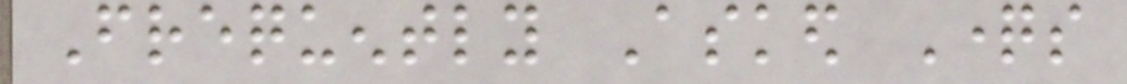Frequently Asked Questions
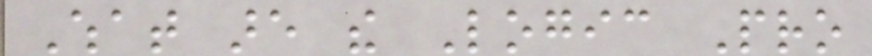What are the Logic Pro
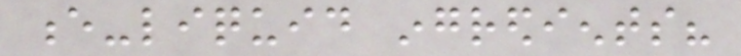e-liquid ingredients?
